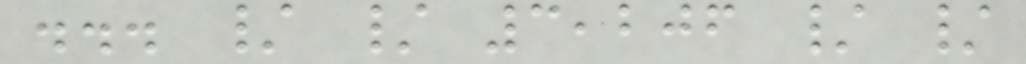... / / 3,206 / /
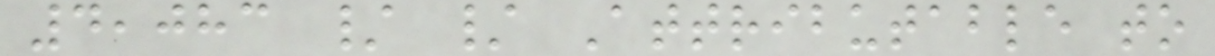4,083 / / Attributable to
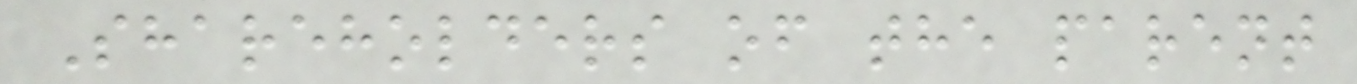Shareholders of the parent
